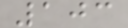103
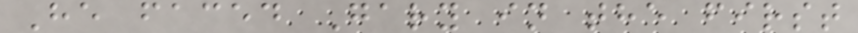He faced Gary in the first
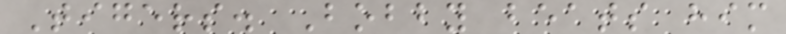Tigers. Bobby beats him
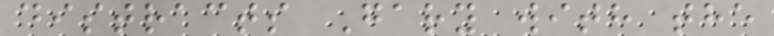distracts Gary with the
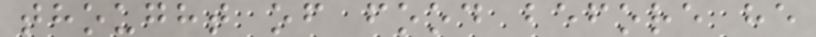thought of food before he
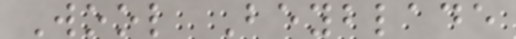Wool Beyblade
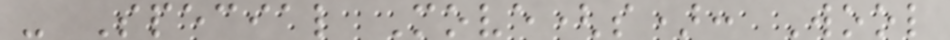- Special Move(s): Wool
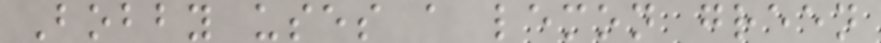Bobby uses a lemon green
